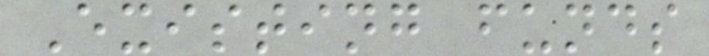Existing funds
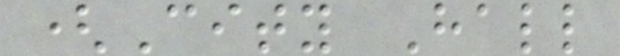(City Hall
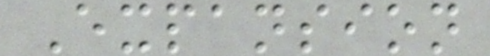Expansion
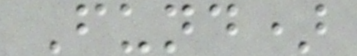Fund)
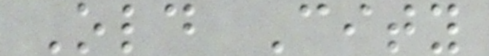Old City
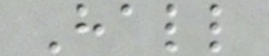Hall
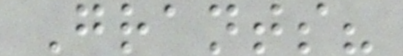Grants?
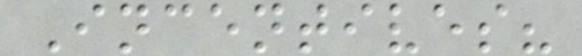Incentives?
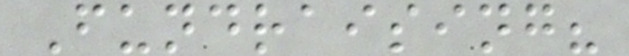Fundraising?
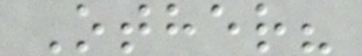Other?
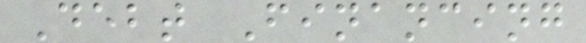Debt Financing
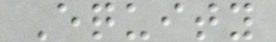Equity
